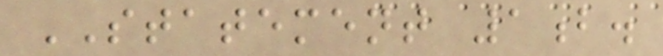STATEMENT 1b.
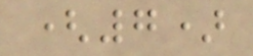(7)
